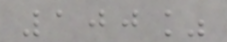100%
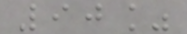90%
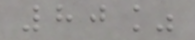80%
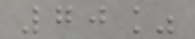70%
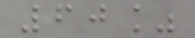60%
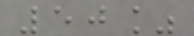50%
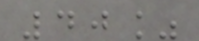40%
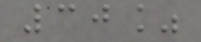30%
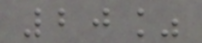20%
